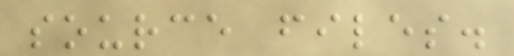source files.
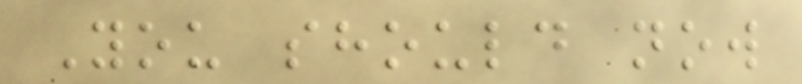You should now
